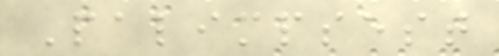Palimpsest
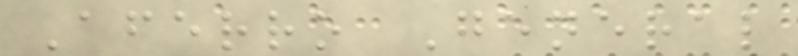Aferro General
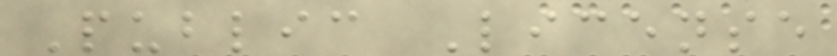Public License
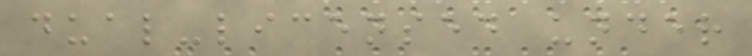dual-licensed under
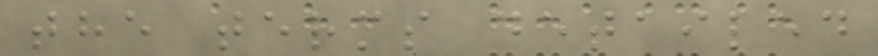the terms detailed
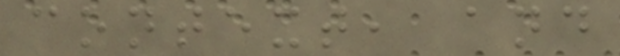context, and
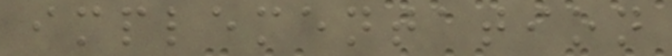implementation
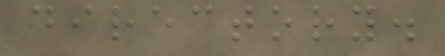directory.
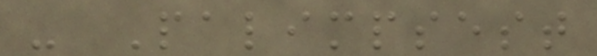- Palimpsest
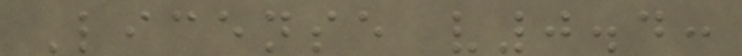License v0.4:
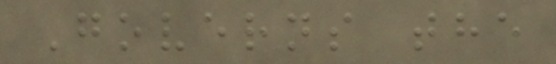Governs the
